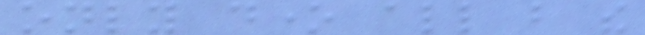only done all but the
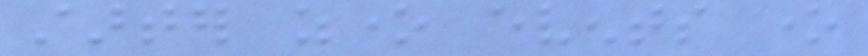starter zone events one
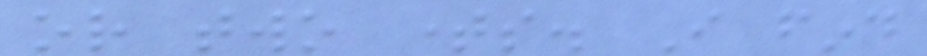or two times. I find
